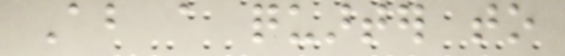About a quarter to
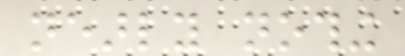nearly nothing
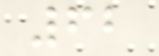62
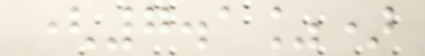(7.1%)
